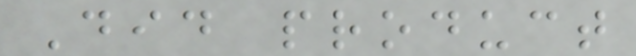Did product
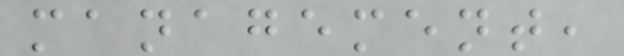management,
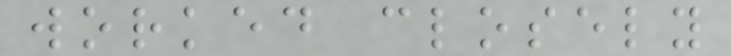worked closely
